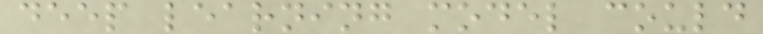deep learning model could
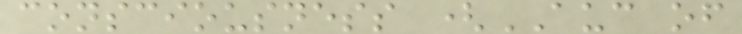consciousness (AUC of
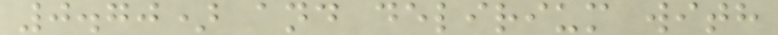0.70) and delirium with
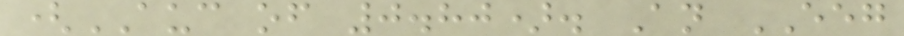(AUC of 0.80). An EEG
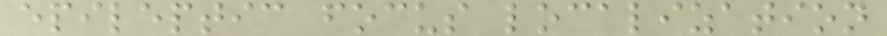epileptic focus localization
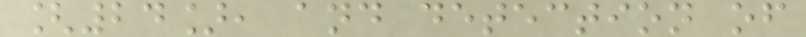[24], and detection of
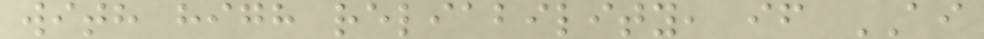with high reliability, if AI
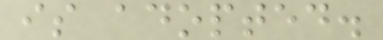is adopted.
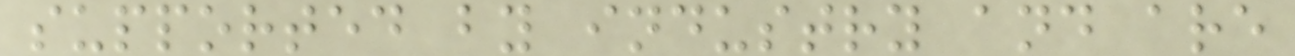supported by industry and are
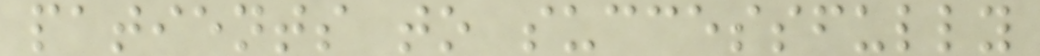patients to successfully
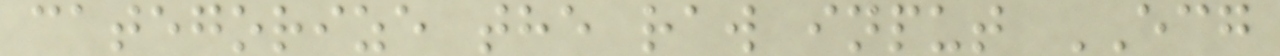categorize the raw input ECG
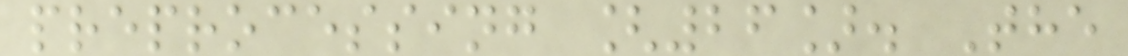preprocessing [26]. The
